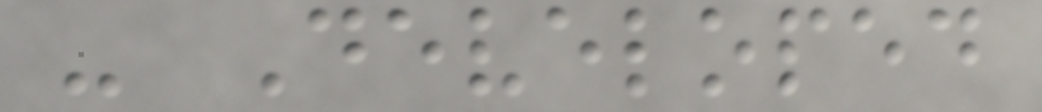- Developed
